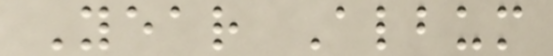Year Album
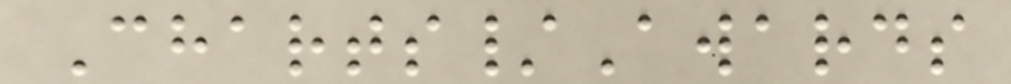Charts/Awards
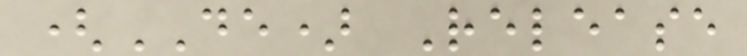(DE) Release
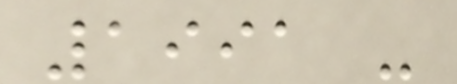1991 -
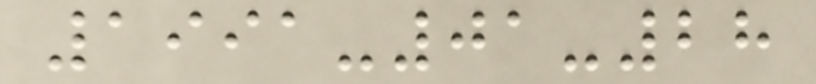1991-01-28
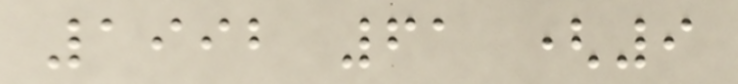1992 61 (9
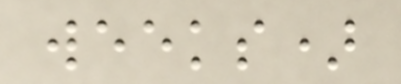weeks)
